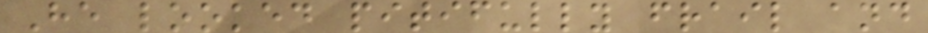He looked pitifully frail and
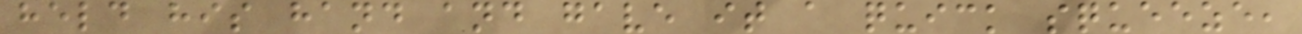held his hand and gave it a quick squeeze,
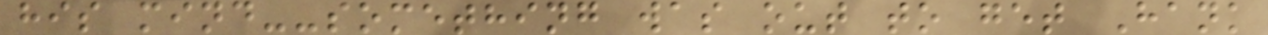his mind--something was out to get Hank
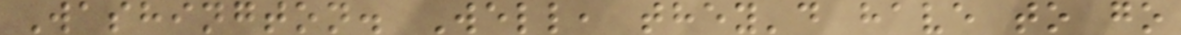Washington. Well, they'd have to go
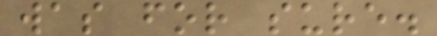was for sure.
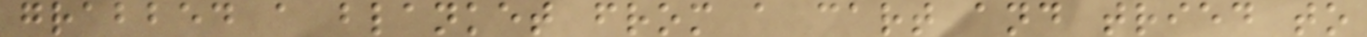grabbed a blanket from a cart and tried to
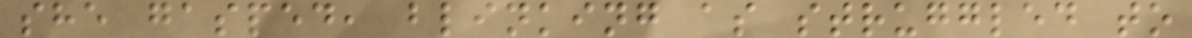she gasped, blinking as struggled to
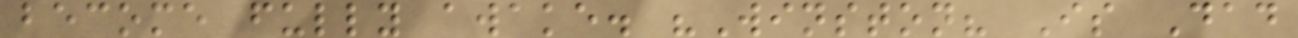become fully awake. "Winston? Is Dad
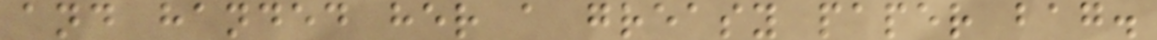and handed her a greasy paper bag.
